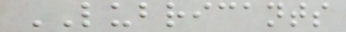LUBRICANTS
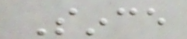Since
